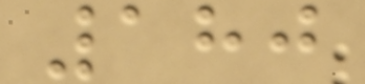180
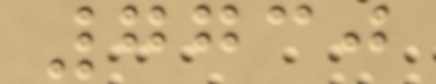7730
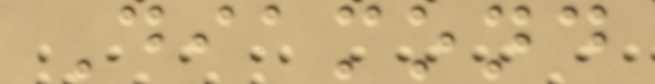Diamond
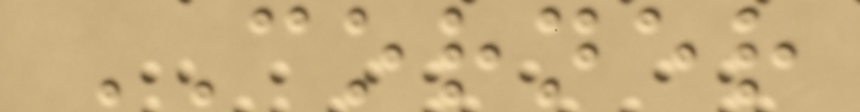CORNER
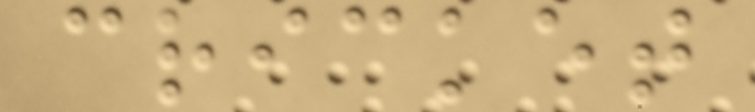cricket
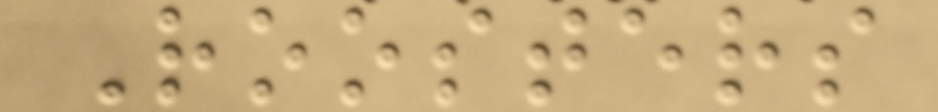Roosters
